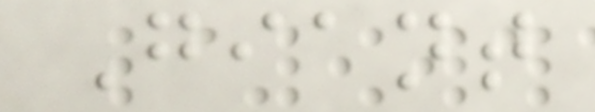Giant
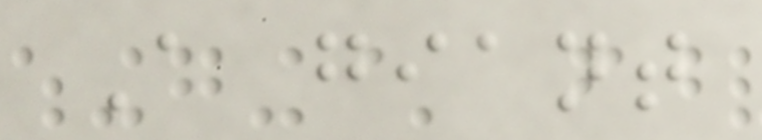A giant
